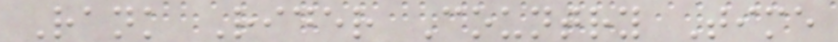Rank Rider Country Time
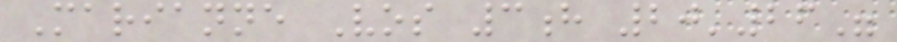Marianne Vos 3h 20'26"
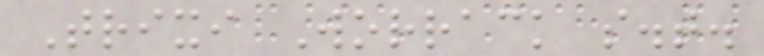Trixi Worrack s.t.
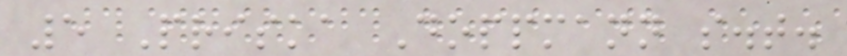5 Priska Doppmann s.t.
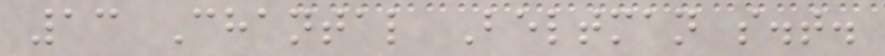13 Chantal Beltman s.t.
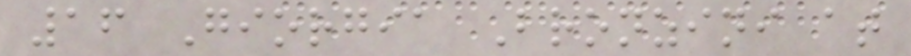16 Giorgia Bronzini at
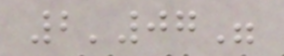2'07"
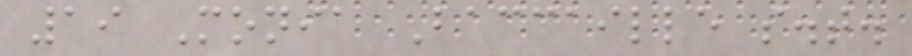19 Monia Baccaille s.t.
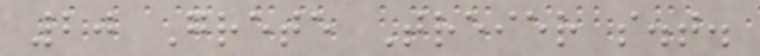20 Grete Treier s.t.
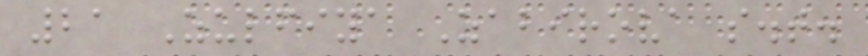21 Zulfiya Zabirova s.t.
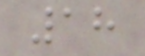18
